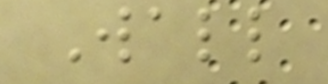Wall
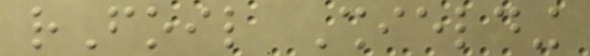rFoil Shielding
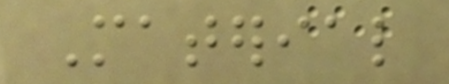Material
